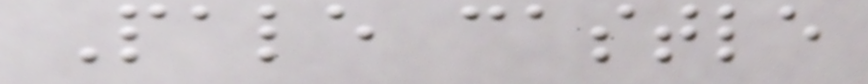Pale castle
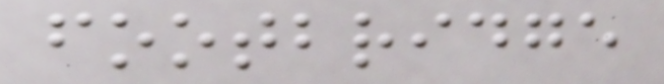footbridge
